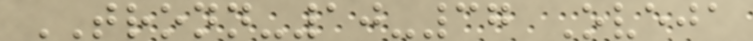TRONN-10-37 Oveja
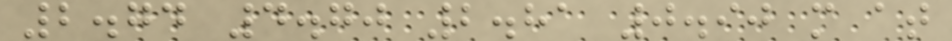2.74 4.70 2.81 0.90 m at
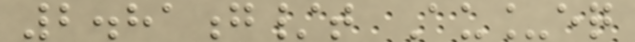2.81g/t Au_eq
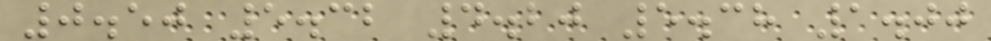0.50 5.32 4.20 5.38 1.00
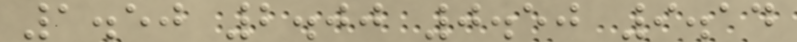1.50 2.00 0.50 9.14
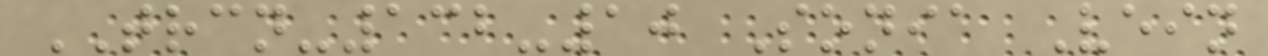TRCN-132-10 Sonia Vein
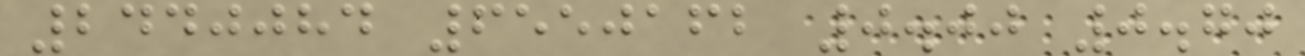2440084 6550162 0.00 0.70
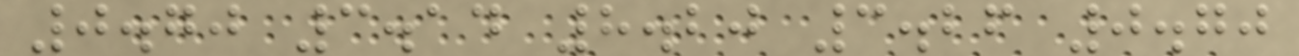0.70 3.14 8.20 3.26 0.70
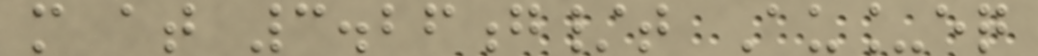m at 3.26g/t Au_eq
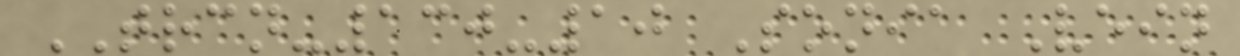TRCN-130-10 Sonia Vein
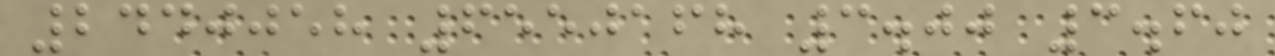2440058 6550168 3.00 3.60
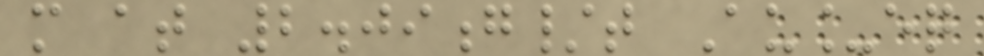m at 2.09g/t Au_eq
